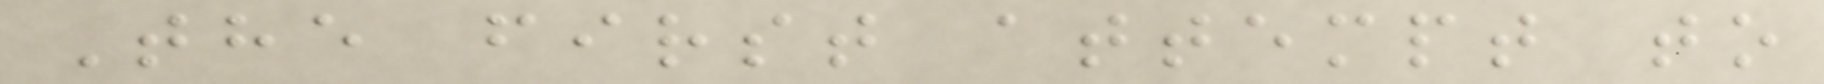The first attempt to
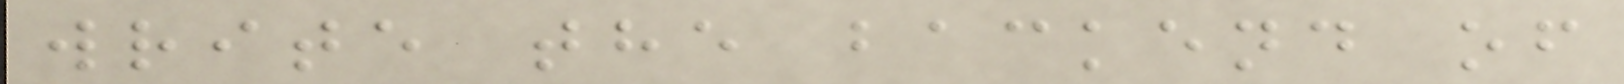write the backend of
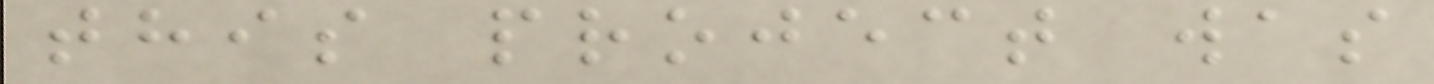this project was
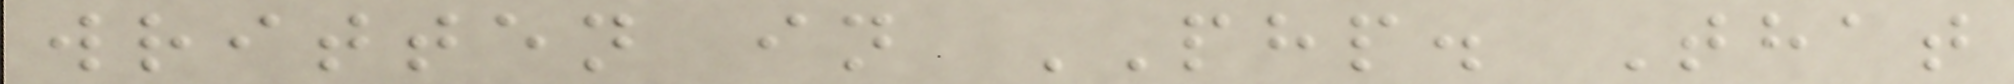written in PHP. That
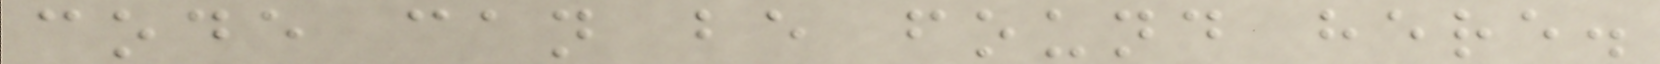code can be found here.
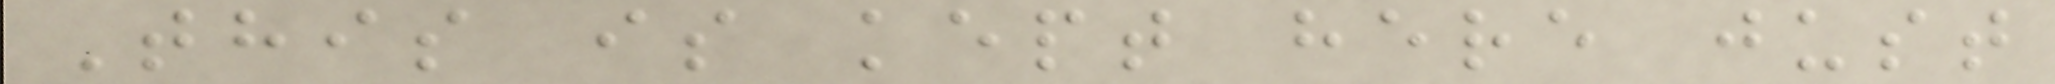This is kept here just
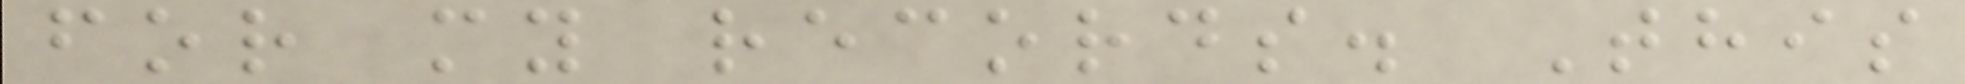for my records. This
